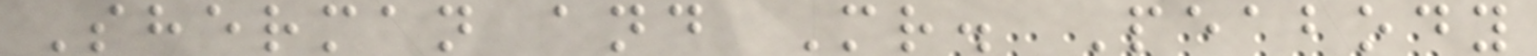Sherman and Mr. Peabody
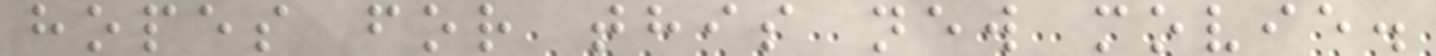hopes for this new movie.
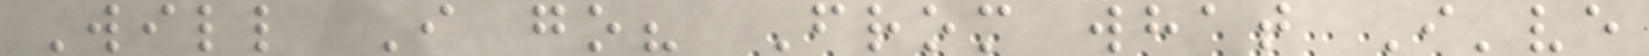Will I go? From what I've
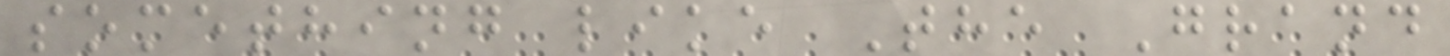something like The Grand
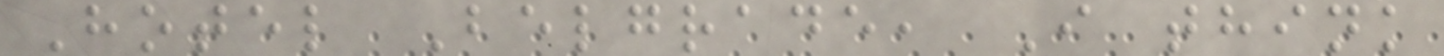Hotel Belgrade, I think
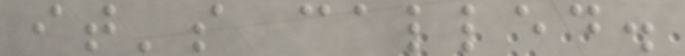it's called.
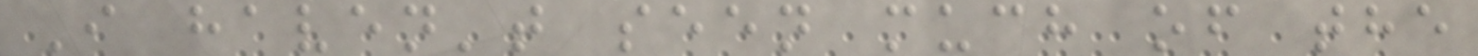I haven't seen much of the
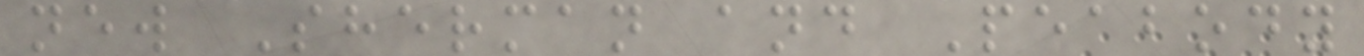new Sherman and Peabody
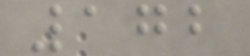172
